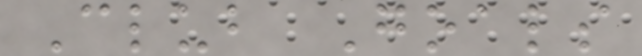Club Goals
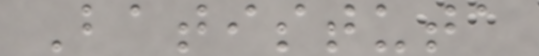Batistuta
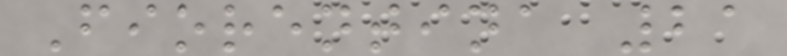Fiorentina 21
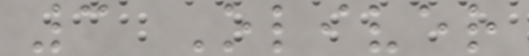3 Oliver
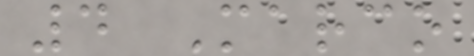4 Marco
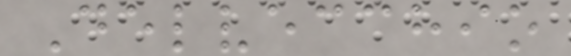Delvecchio
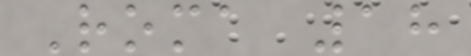Roma 18
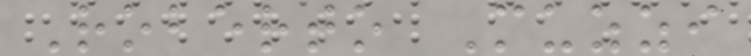Roberto Muzzi
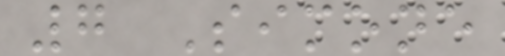7 Simone
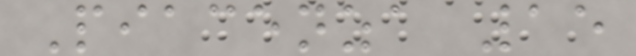Piacenza 15
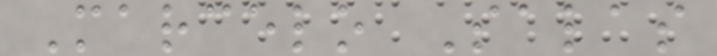Marcelo Salas
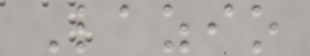Lazio
